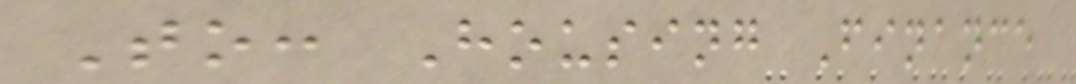To: Housing Finance
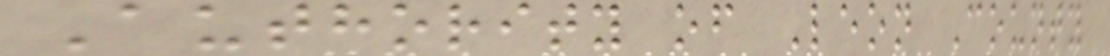Authority of Leon County
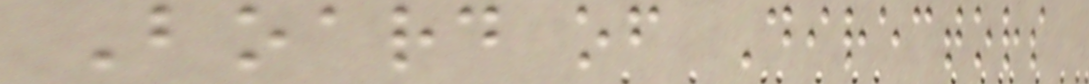Board of Directors
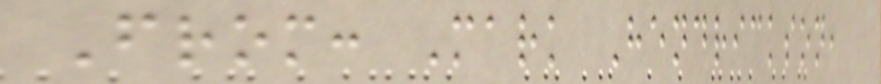From: Mark Hendrickson,
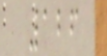126
